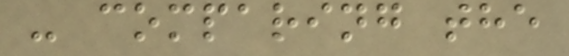- comparing the
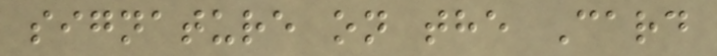signature on the Card
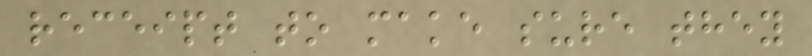receipt to make sure they
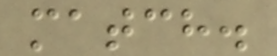match.
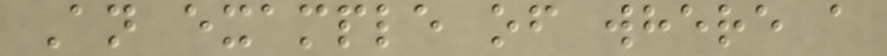An example of where a
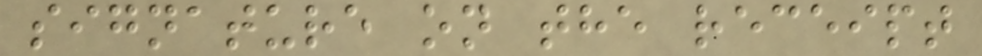signature on the receipt
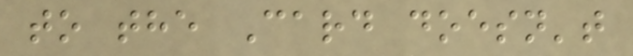to the Card doesn't
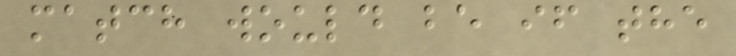match would be if the
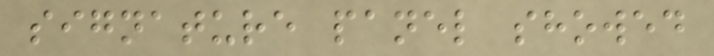signature panel showed
